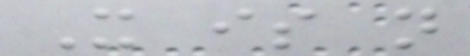It is not
